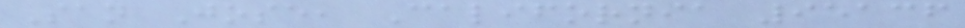San Jose, California 95136
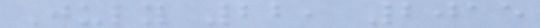July 22, 2015
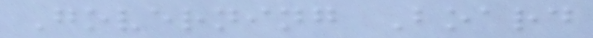Governing Board
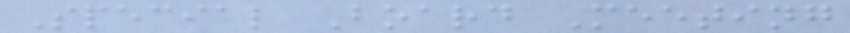Special Board Meeting
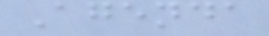Agenda
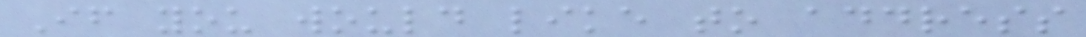If you would like to address
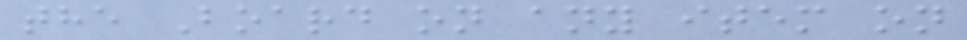the Board on any item on
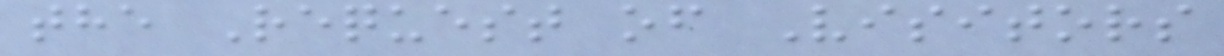the Request of Visitors
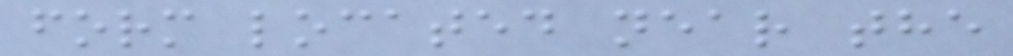form located near the
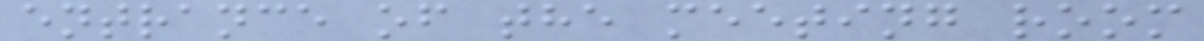entrance of the meeting room
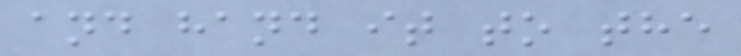and hand it to the
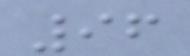96
